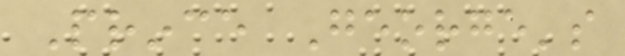Prince George's
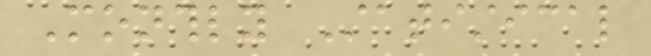Monthly Statistical
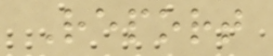Report
